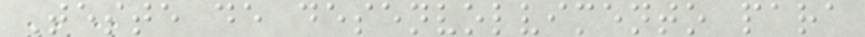Teste de desenvolvimento para
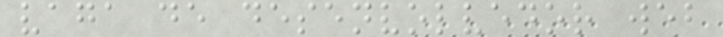vaga de desenvolvedor web
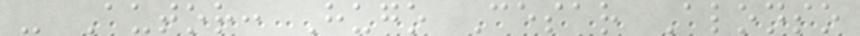- Autor: Hugo Cesar Alonso
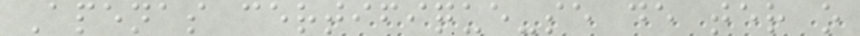Apenas certifique-se de ter o
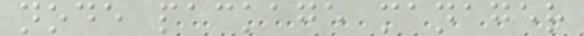node package manager
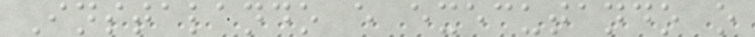Instalando e executando o
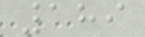189
